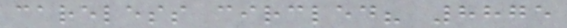careless circled? 8875
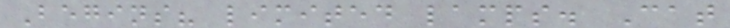Begins? limited lamps. Cat
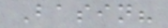Basin?
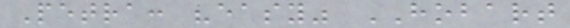Petra: "easy" HOBART
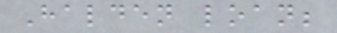Halden loan;
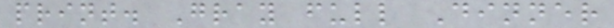print. Gray full Dinner
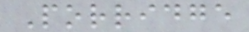Porridge
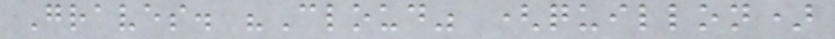Graves. "Cloud" (quillon)
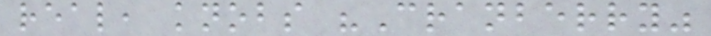real, knobs "Cranberry"
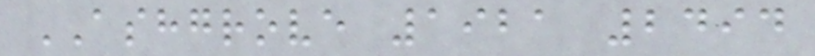ASHGROVE 1921 2494
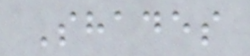Shades
